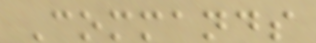Commands
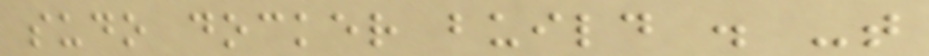sudo docker build . -t
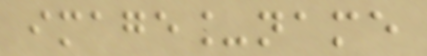image_name
